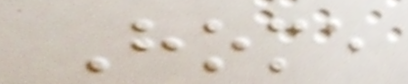Home
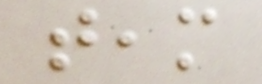team
